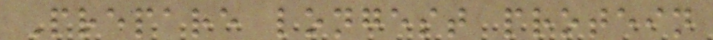Prepare longest protein
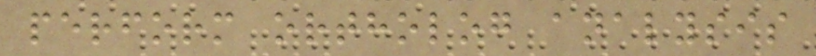perform ortholog analysis
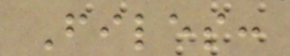Files:
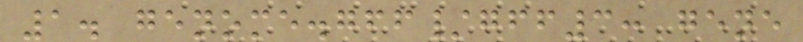1. genome.gff/gff3: gene
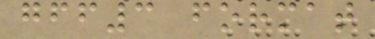gff3 format
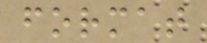format
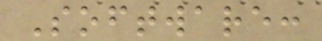Software:
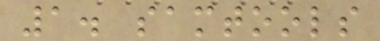1. samtools
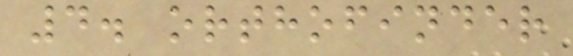4. orthofinder
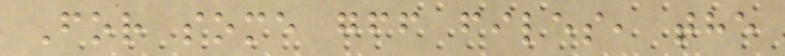For some gff files, the
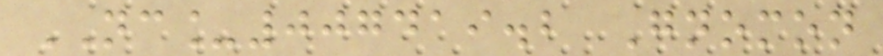NC_007419.2 Gnomon
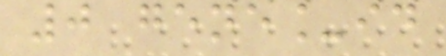0 gene_id
